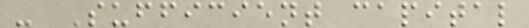- Sufficient capital
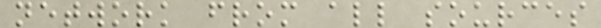network from all sources
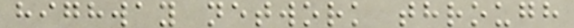highway network through
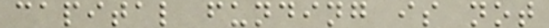capital funding is not
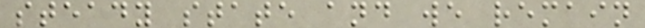steady state and we remain
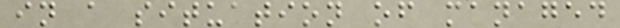in a situation of managed
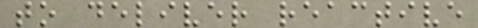to deliver reactive
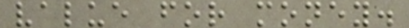value for money.
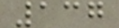137
